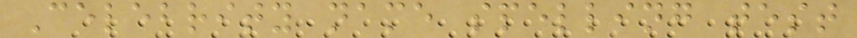Celebrity name spelling test
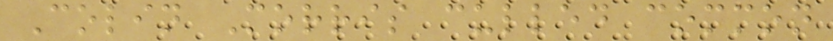Colin Morris culled common
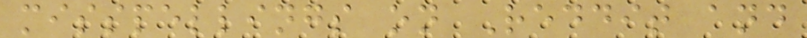misspellings on Reddit and
